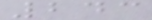243
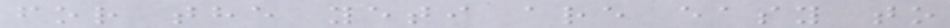for the yeti are easy to
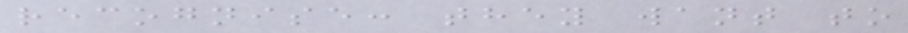recognise: they want to
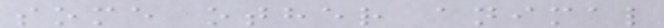some other animal
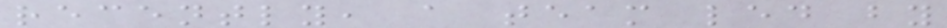recently, a team led by
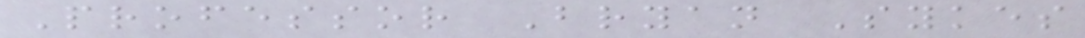Professor Bryan Sykes
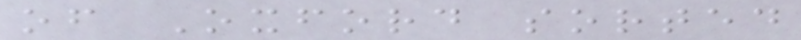of Oxford sorted
